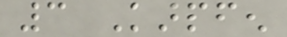3 Karpfen
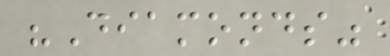"Diamonds"
